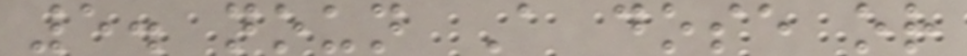5. noun A dose or
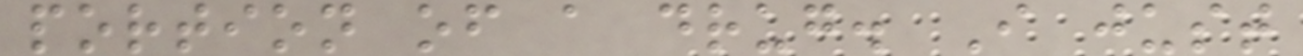portion of a drug. I just
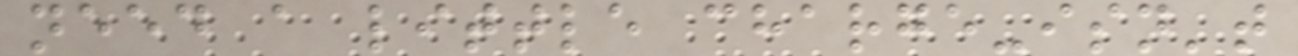need a little charge-isn't
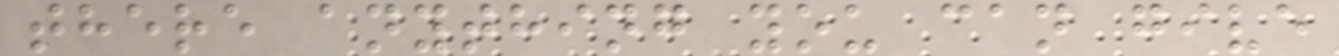there anything you can give
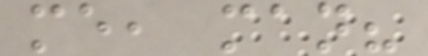me, man?
